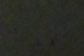-
